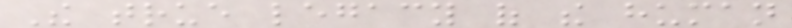The true legacy of the human
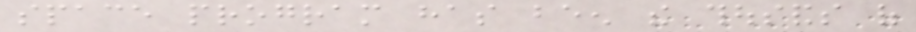space program has been the thousands of
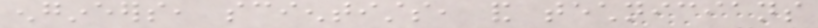engineers, scientists, and technicians
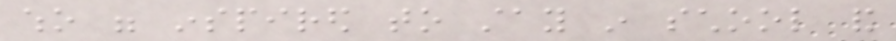who were inspired to stay in school and
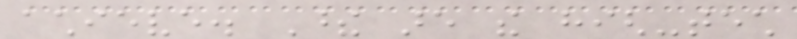achieve. These are the high-tech
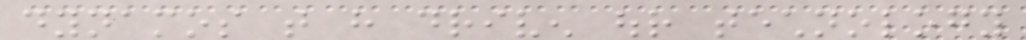dynamos that have driven our technology
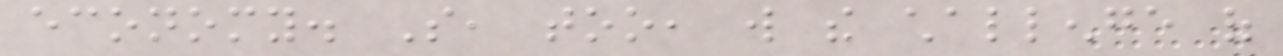economy. So, too, will the challenge of
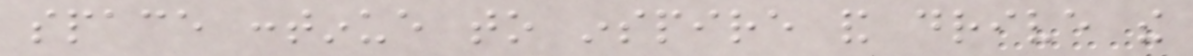space continue to inspire and drive the
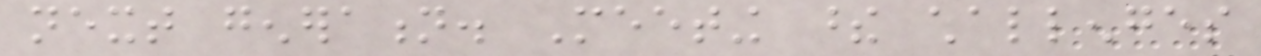next generation. Meeting these challenges
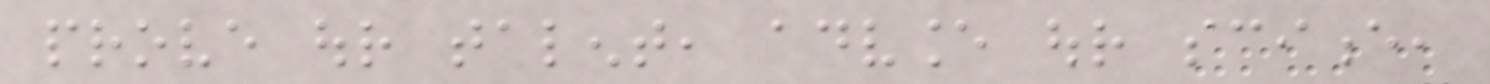prove our talent, advance our science,
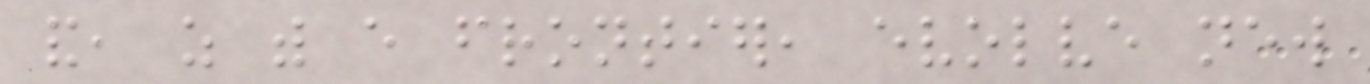and, as with every frontier, evolve new
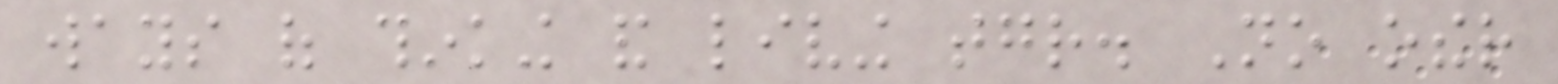ways of thinking and living together. No other
